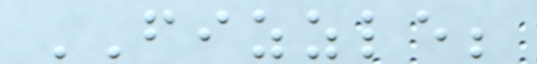FIZZLE;
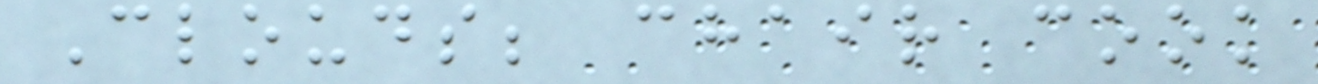Clouds; chair cook
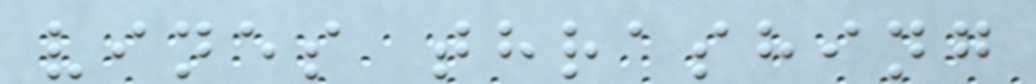vines thrashing
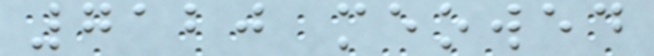7120 meowed
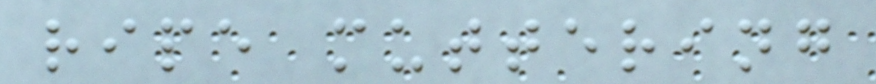ripe muttering
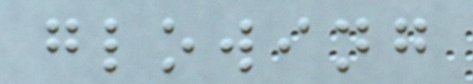glowing
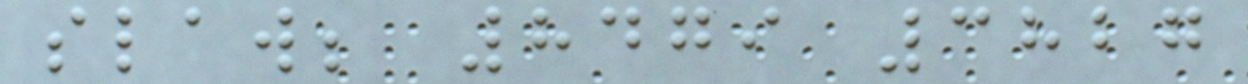slaw; 8479 3827
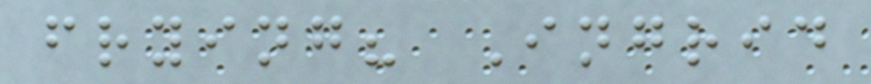frying? Ingrid
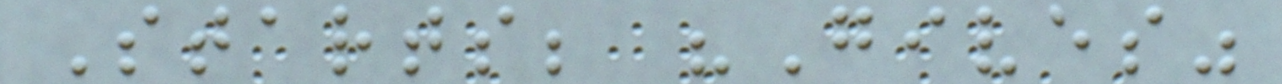Starts; "Gives"
